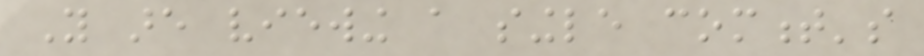You are viewing a single comment's
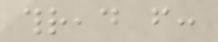thread from:
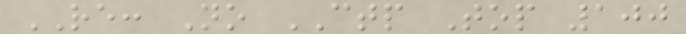RE: No CTP Top 100
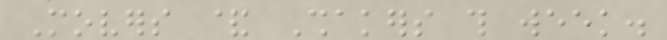Movers & Shakers this week.
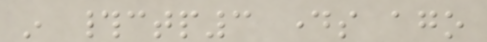in #ctp3 days ago
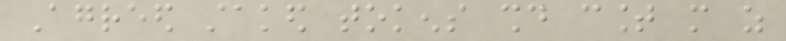Agreed staked tokens should count more as
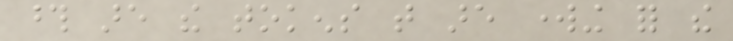those are the tokens that are working for the
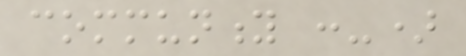community :-)
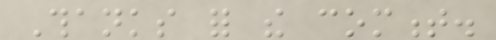Thanks for the comment.
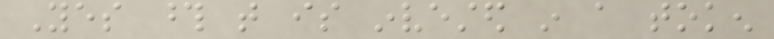Yes those that is invested in a token
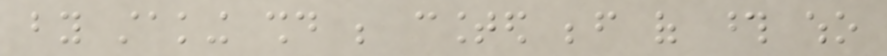by staking should be counted before of those who
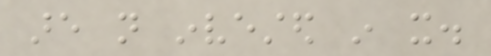are not invested in it.
